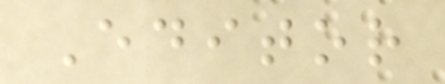Editor
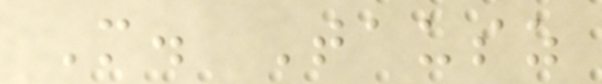M. Tausz
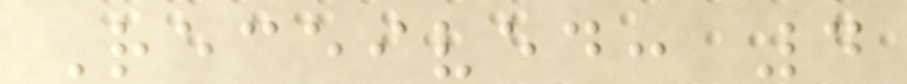Received: 4
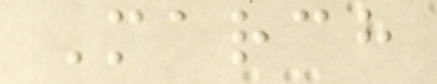March
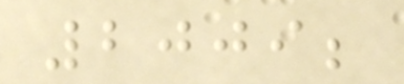2009;
